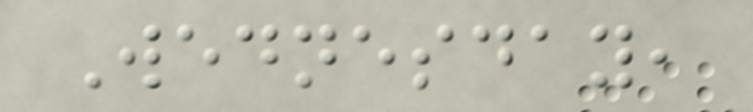Wednesday,
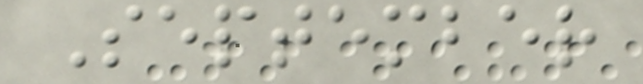September
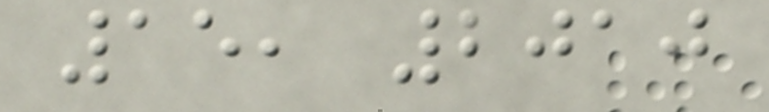15, 2010
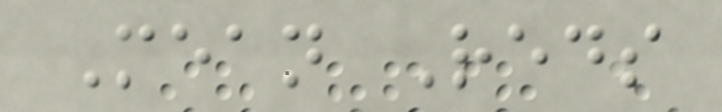Mean Reds
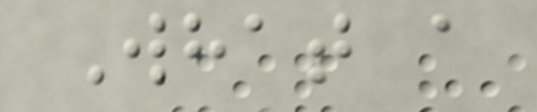What a
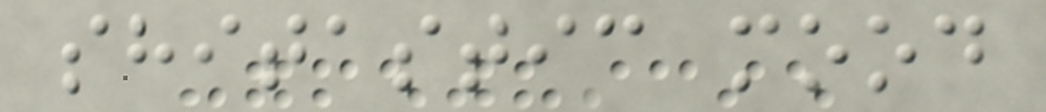shitastic mood
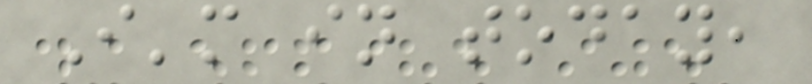I'm in today,
